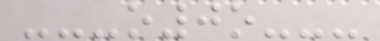---o0o---
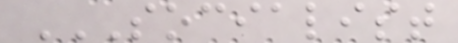SOCIALIST
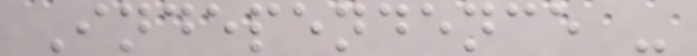Independence -
